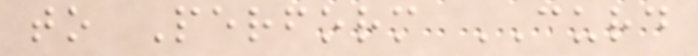to Perform CURD
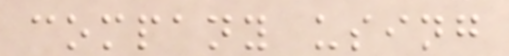company using
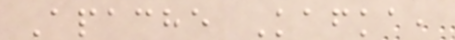Apache Kafka,
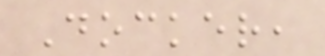Docker,
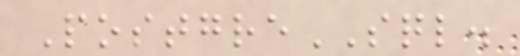PostgreSQL.
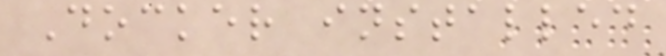Docker installed
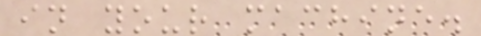in your machine.
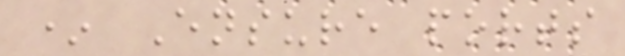* Ensure ports
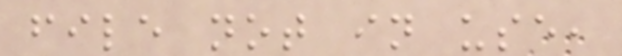file not in use,
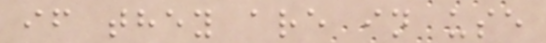if they are in use
